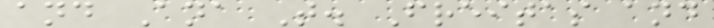and Ana T. Freitas and
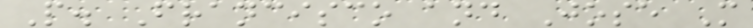P. Francisco and Jose M
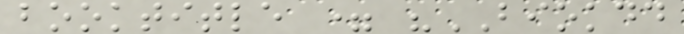booktitle = "BIOKDD
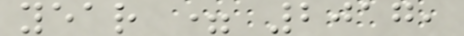year = 2017,
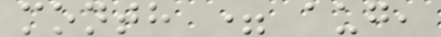month = aug,
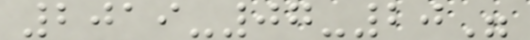2019-07-20"
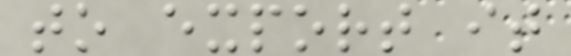to export it
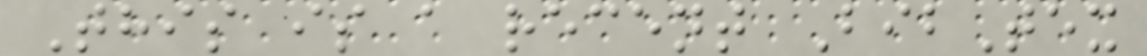This is a recent BibTex
